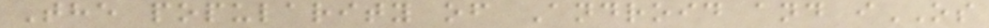The popularity of Android and iOS
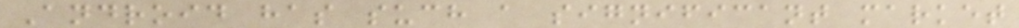Android has such a significant market
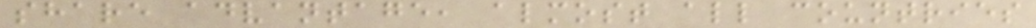share advantage, almost all countries
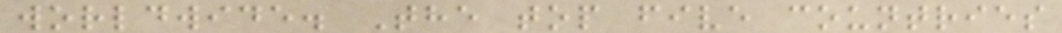worldwide. The top five countries
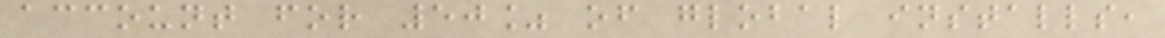account for 50% of global installs,
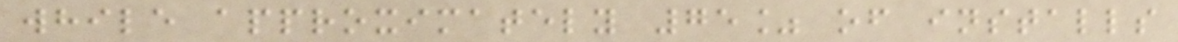while approximately 75% of installs
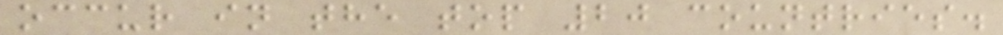occur in the top 20 countries.
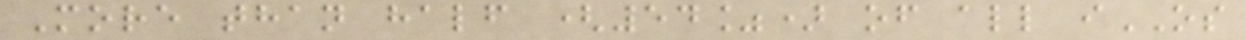More than half (54%) of all iOS
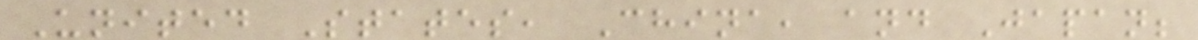United States, China, and Japan;
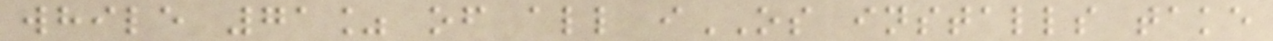while 71% of all iOS installs take
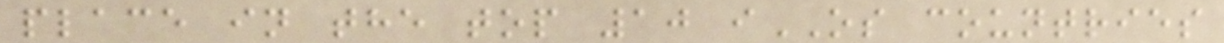place in the top 10 iOS countries
